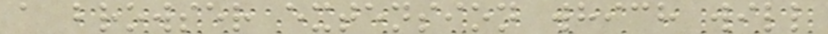a browser extension which will
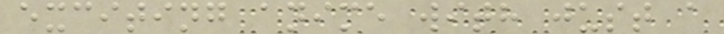exciting anime with just a
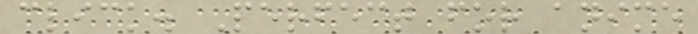click. Perfect for anime
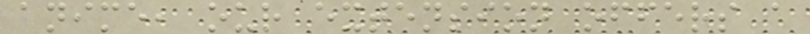anime, our extension offers a
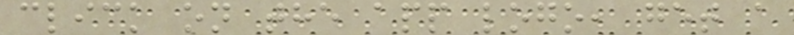click on the app logo, get a
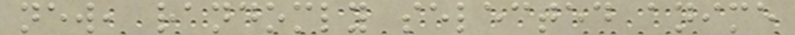new, randomly selected anime
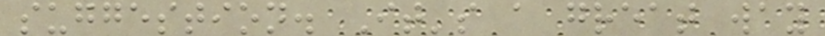suggestion. It's a great way
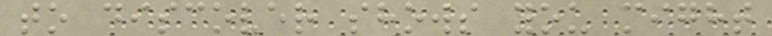to discover shows you might
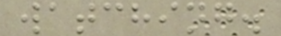watching.
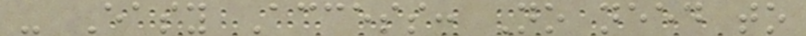- Easy Access: No need to
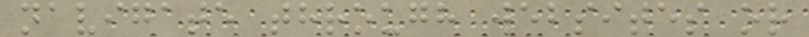navigate through websites or
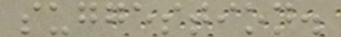suggestion.
